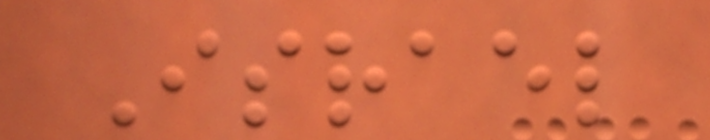Israel
